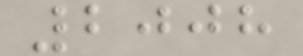2008
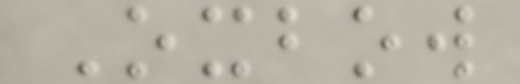Oxbow
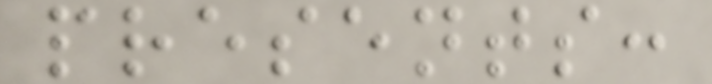presents:
